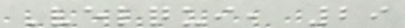Velqui, 29
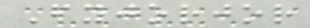Fyjorjor
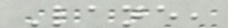Lane,
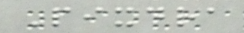Pixdra
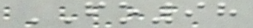FO98
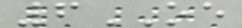6OE
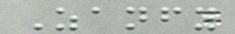Zanfy
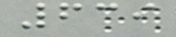639
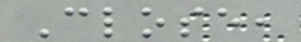Close,
